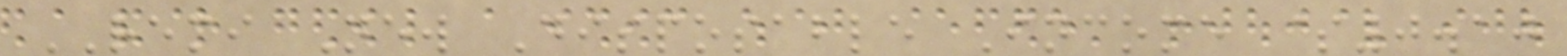REMI New Disposable Income $0.10
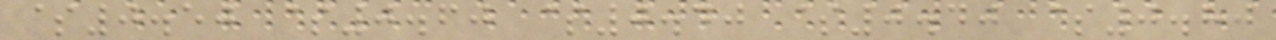$0.50 $0.60 $0.40 $0.40 $0.80
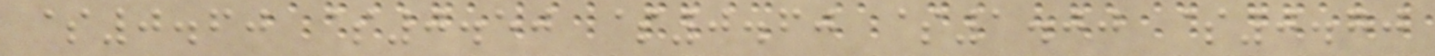$0.60 $0.50 $0.60 $1.00 $0.70
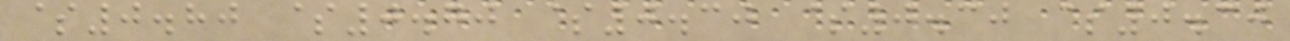$0.80 $0.70 $0.30 $0.30 $0.30
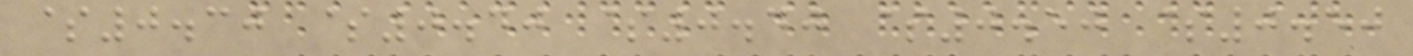$0.30 $0.40 $0.40 $0.50 $0.50
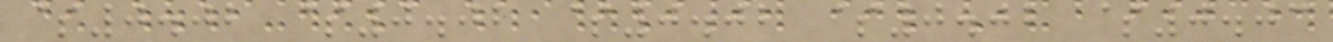$0.02 $0.02 $0.02 $0.02 $0.03
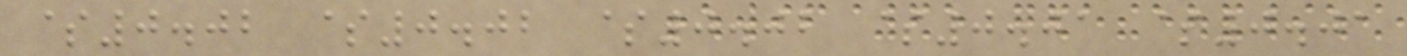$0.02 $0.02 $0.02 $0.01 $0.01
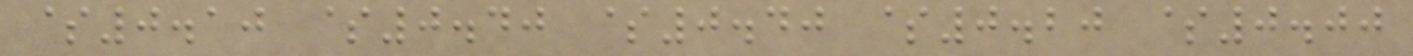$0.10 $0.40 $0.40 $0.20 $0.00
